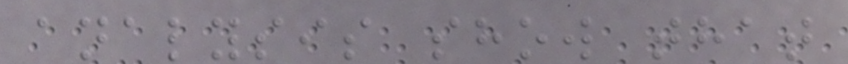analysis show that
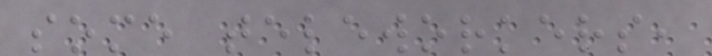some teleworkers,
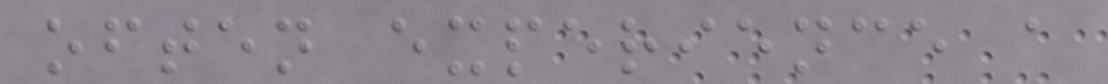often experience a
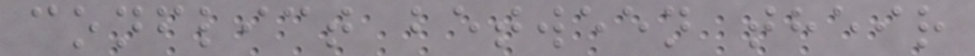conflict between their
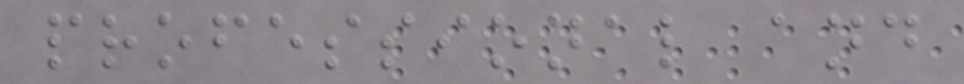professional and
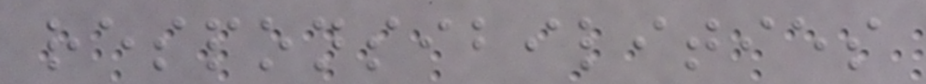responsibilities
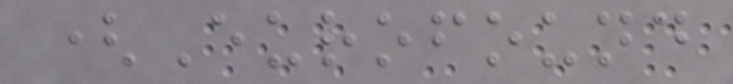(Eurofound
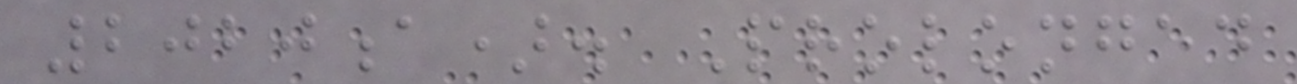2020a). Prolonged
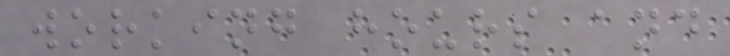working hours and
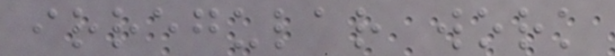irregular work
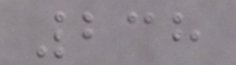238
